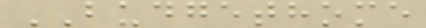BUDGETHOME
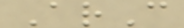ArC
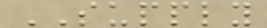SUPPLY
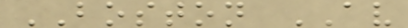BOSTON AV
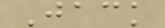Jack
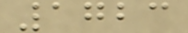1723
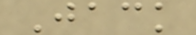Jack
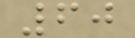60
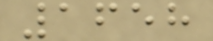1658
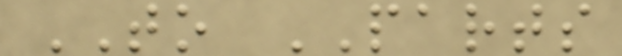TO PARTS
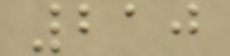210
